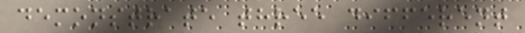demonstrate three different
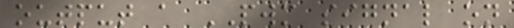output a PWM signal on
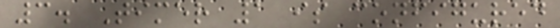3. Timer 1 is configured
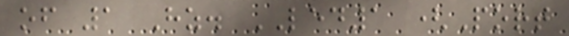of 1 Hz. LED1 (Port
